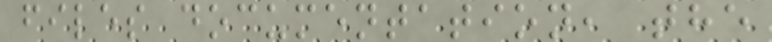files documentation, the
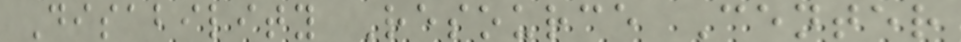Disability Resource Center
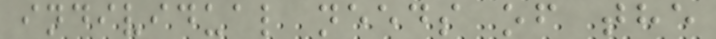individual needs of the
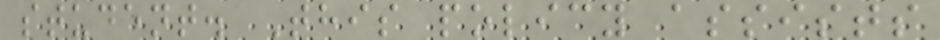student. This policy assists
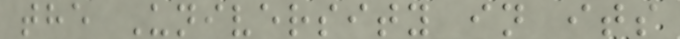the University in its
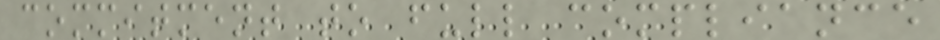commitment to full compliance
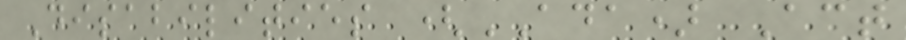Disabilities (ADA) Act
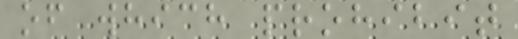of which prohibit
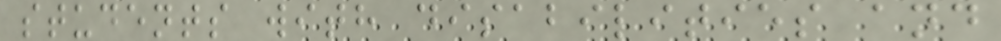students with disabilities and
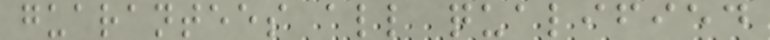guarantees all qualified
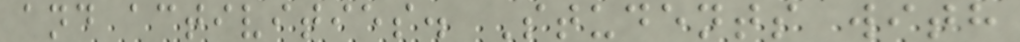and activities. Students with
